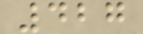427
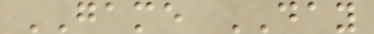GAME DAY
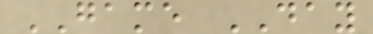GAME DAY
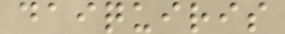daiquiris
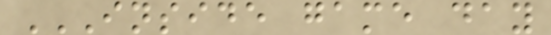INSIDE GAME DAY
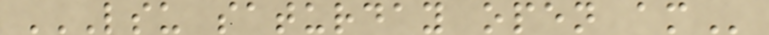LSU SATURDAY OPEN AM
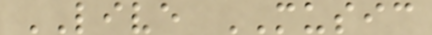LIVE MUSIC
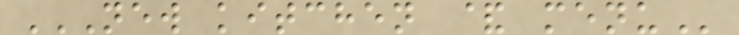NEW KITCHEN & MENU
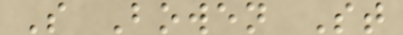S Bowen St
